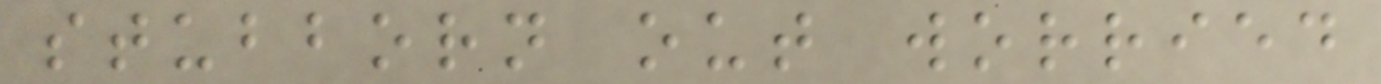stubborn out worried
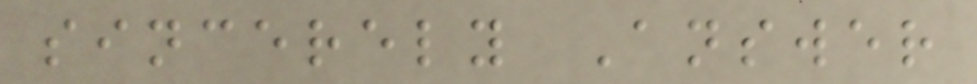sincerely Answer
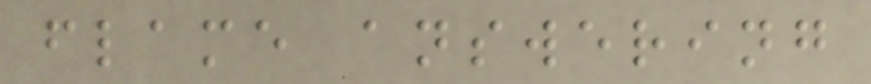flame answering
